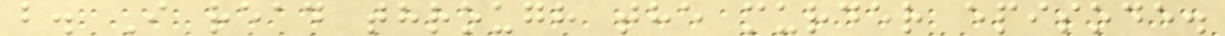b. I read through the murder episode.
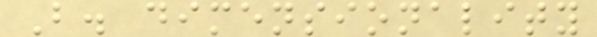B. dimensionality
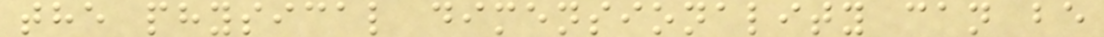the physical dimensionality can be
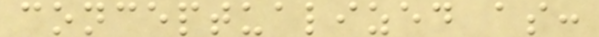conceptualized as:
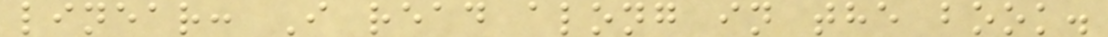linear: I read along in the book.
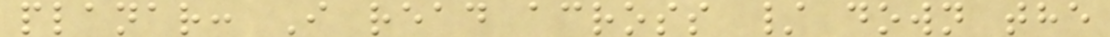planar: I read across / down the
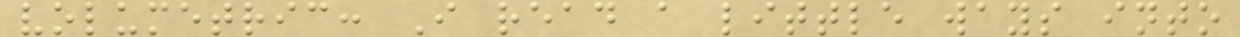volumetric: I read a little ways into
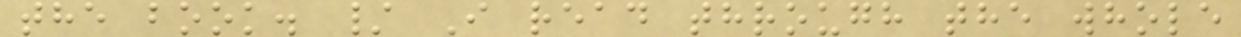the book. / I read through the whole
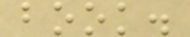book.
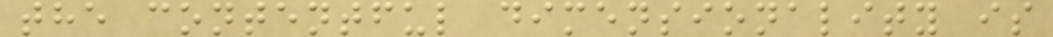the contentful dimensionality is
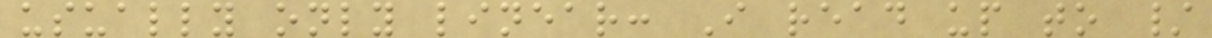usually only linear: I read up to /
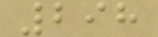298
